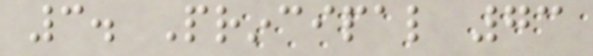3. Principal 73
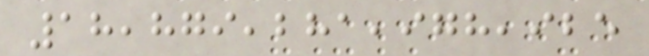18,879,281,978,925
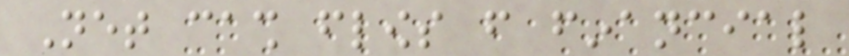Net cash flows from financial
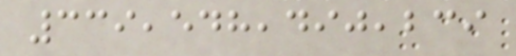339,548,490,239
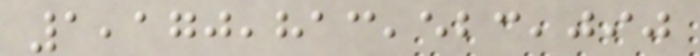1,170,813,523,090
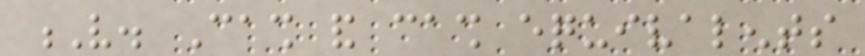V. Cash and cash equivalents
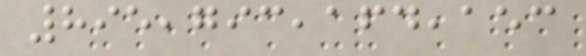895,793,164,153
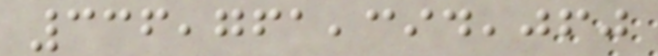336,761,394,060
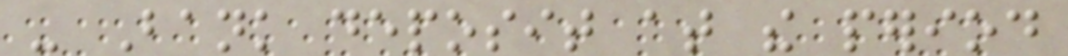- Bank deposit at the period
